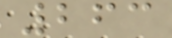263
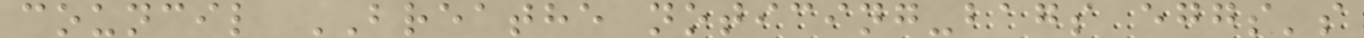council BREATHE noticing-bags eggs's
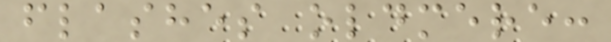flashes oldmere:
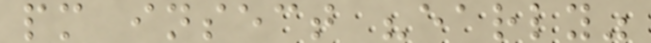pm insect "early"
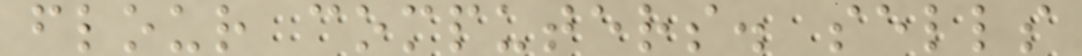flour computers. sells
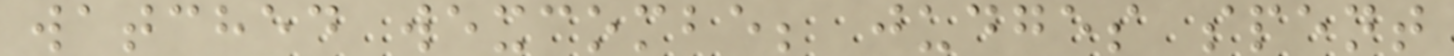watched wexcombe; judges spent
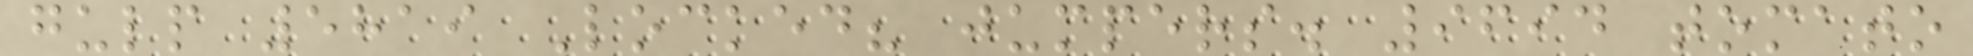gulp 5819 Locked? jumpers. 9694 tomato
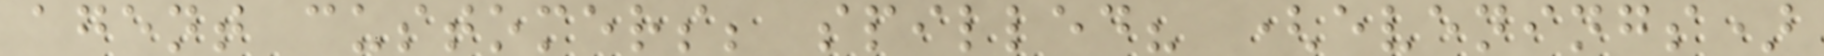agent customers; spilled? (evenings)
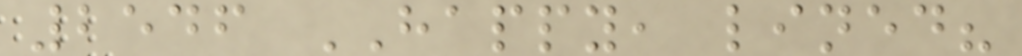2546 HAPPY, lined?
